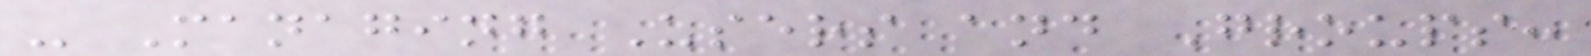- Managing Users and Groups:
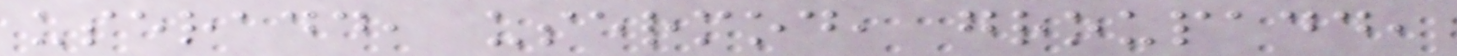useradd, usermod, groupadd,
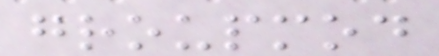groupmod
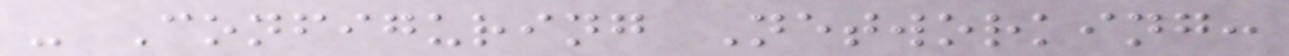- Configuring Networking:
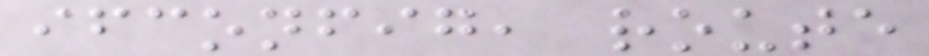ifconfig, route
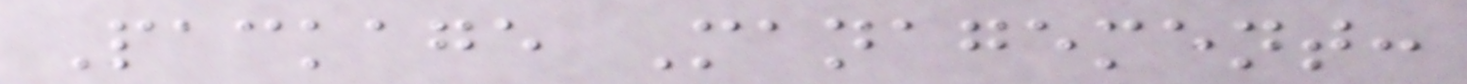Package Management:
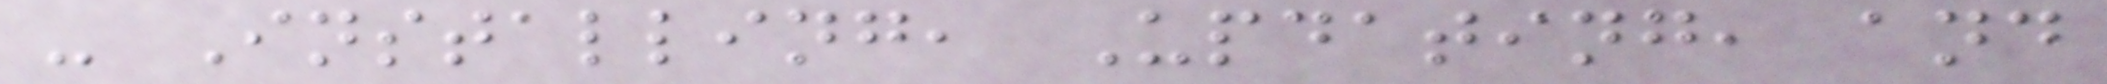- Installing, Updating, and
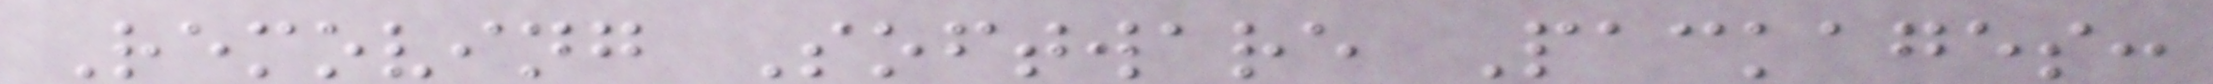Removing Software Packages:
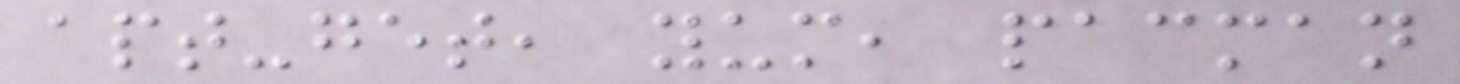apt-get, yum, pacman
